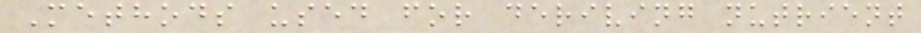Methods used for deriving nutrient
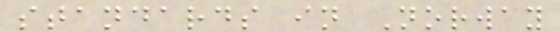standards in Norway
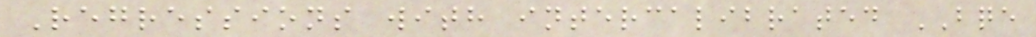Regressions with intercalibrated BQE
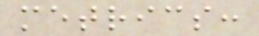metrics:
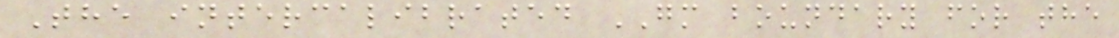The intercalibrated GM boundary for the
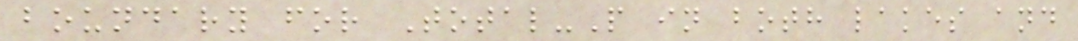boundary for Total-P in both lakes and
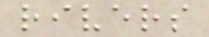rivers
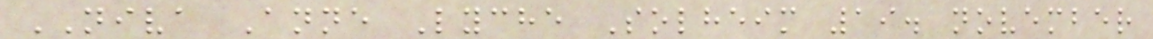NIVA Anne Lyche Solheim 19. november
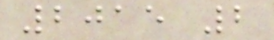2015 2
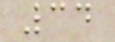34
